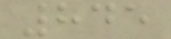845
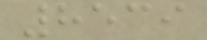8539
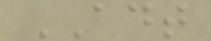ADT
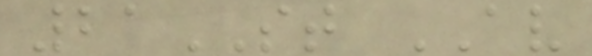21ST AV
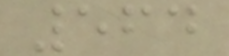564
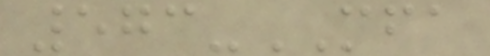573-MFA
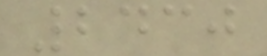2430
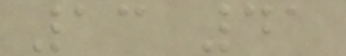13 41
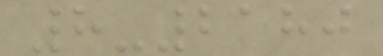8-2180
